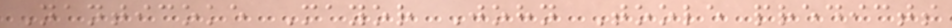Nanticoke Mayor John Toole predicts
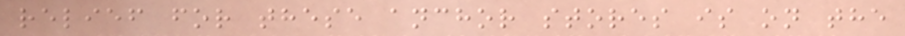relief for these anchor stores is on the
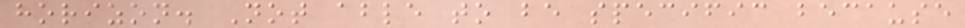horizon. Not able to be specific because
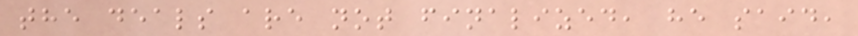the deals are not finalized, he said,
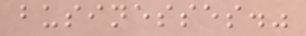businesses."
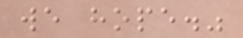we hope."
